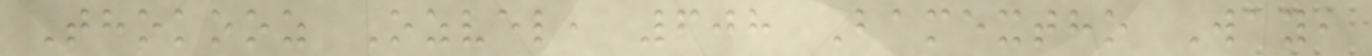Thokooz Ozvel, 608 Bamextho Way,
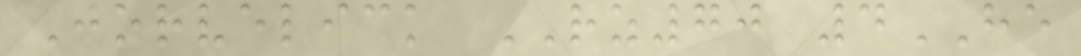Jorvelick RZ70 4HE
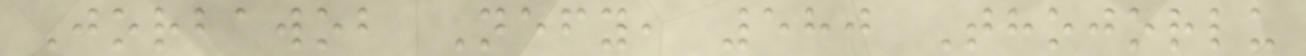Jorbawob Nefy, 580 Thojorlu
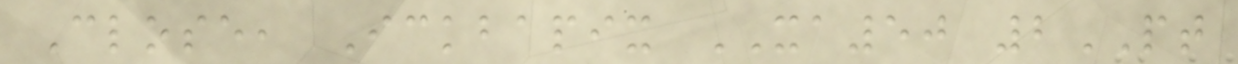Close, Ickbapix XA50 2PT
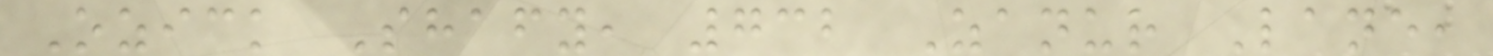Ozick Shafy, 732 Zanur Lane,
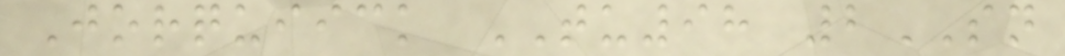Jorquiick TU98 2SN
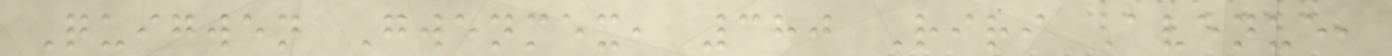Quigwen Gwenmex, 380 Riri Avenue,
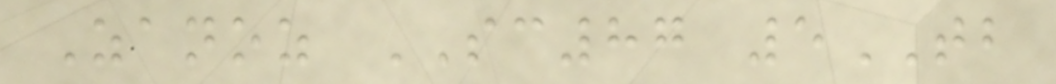Zanoz SC87 5TB
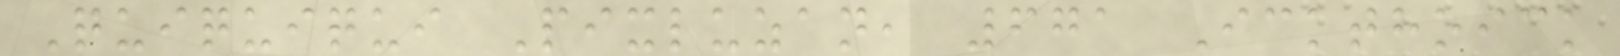Quiquiqui Pixluzan, 671 Ickthoick
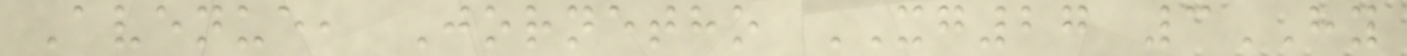Avenue, Jornetho XG27 3HY
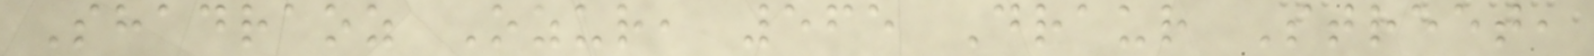Shadraoz Ozur, 565 Draur Street,
